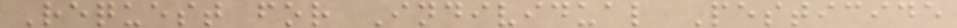Request for Individual Pesticide
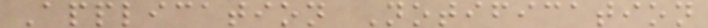Application Notification
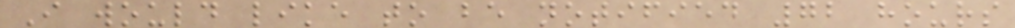I would like to be notified 72 hours
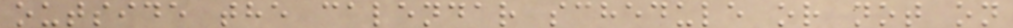outside the calendar schedule or not on
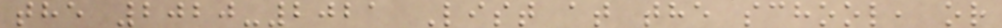the 2020-2021 List at the school, or
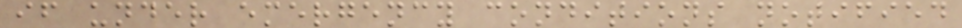if under emergency conditions notified
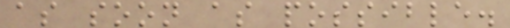as soon as possible.
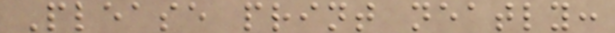Please print neatly:
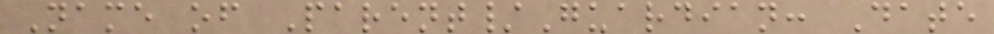Name of Parent/Guardian: Date
